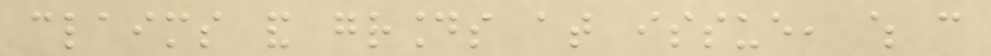claims and grounds at issue, which can
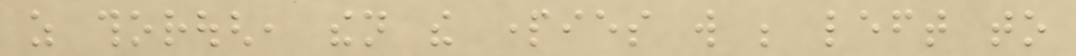as thorough, then the parties will be left to
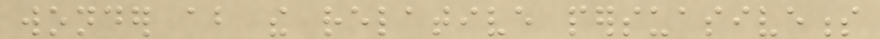wonder about the relative persuasiveness
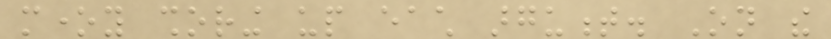money shoring up each argument. On the
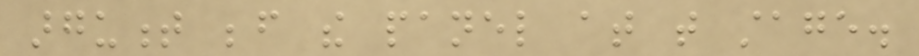argument before the panel at that stage.
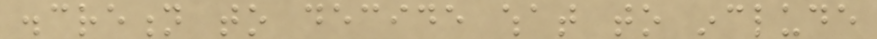discretion to decide what to include
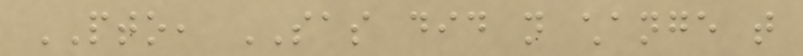PTO, SAS did not change that
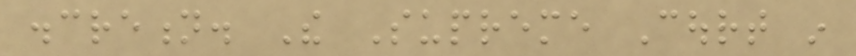discretion. The Supreme Court in
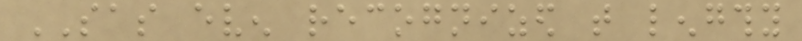SAS even recognized that lengthy
